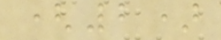(2)
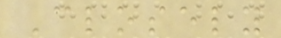Closely
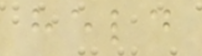held
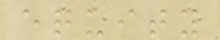equity
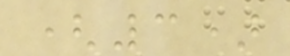(3)
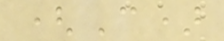(C)
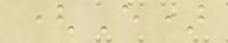(E)
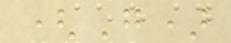(G)
